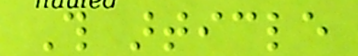This article
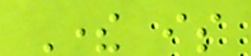There is
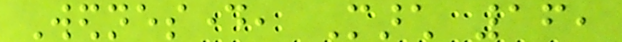Wednesday, March 16,
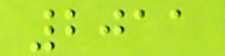2011
